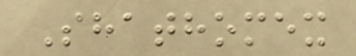Shathomex
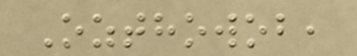Ozthowob,
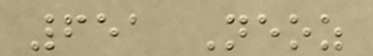651 Neoz
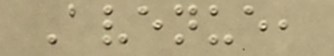Avenue,
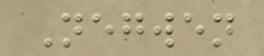Negwen
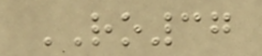RO37
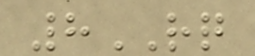8RQ
